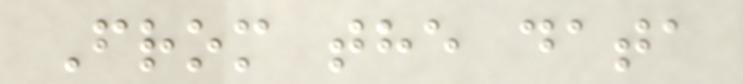From the data
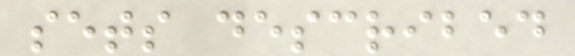sets described
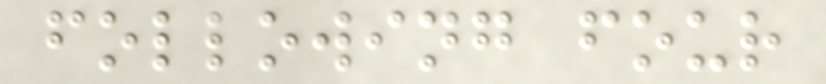following four
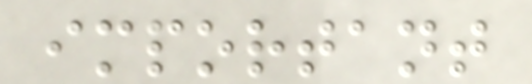important
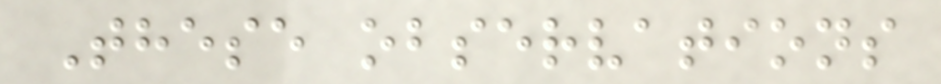These observations
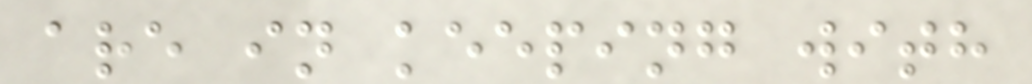are in keeping with
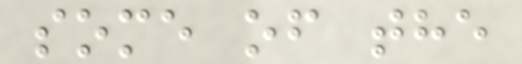some of the
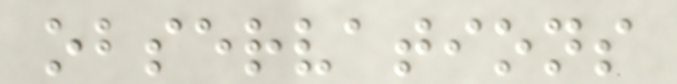observations
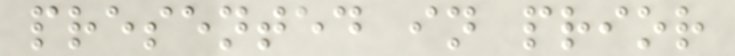presented in prior
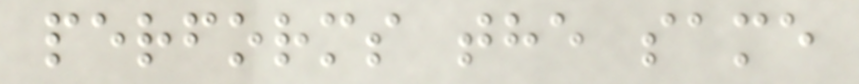performs the same
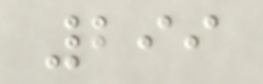299
